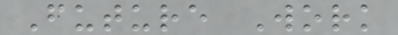Future Work
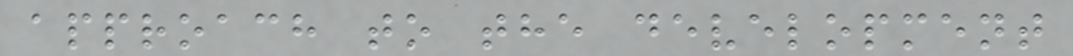approach to the development
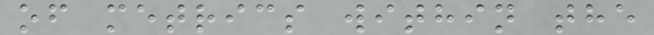of metrics within the
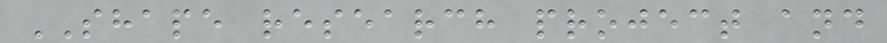SHAPE research project and
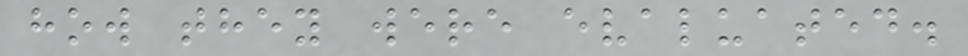how they were evaluated.
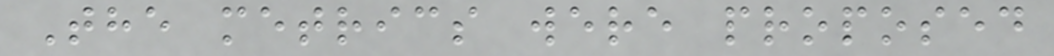The metrics were proposed
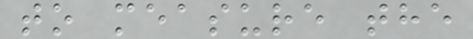to measure the
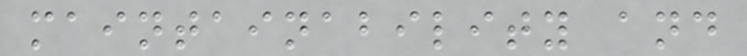maintainability and
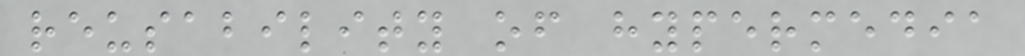reusability of hypermedia
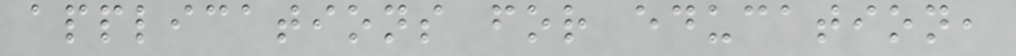applications for education,
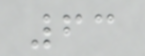63
